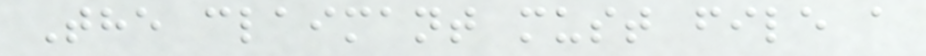The claimant must file a
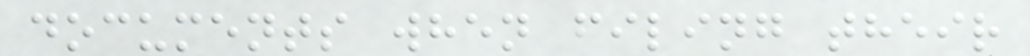documents when filing their
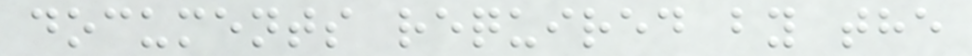documents required by the
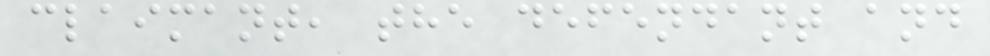claimant, the defendant and
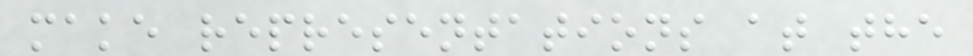make representations at the
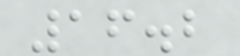16.2
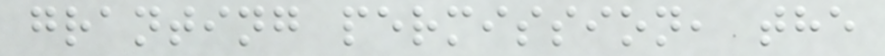granting permission, the
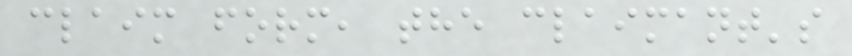claim form, the claimant's
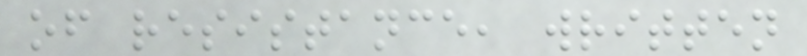of resistance, written
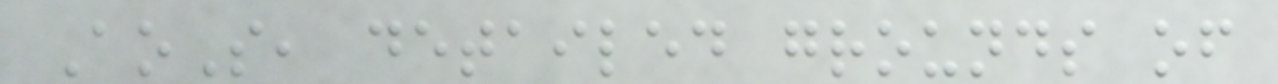AoS, detailed grounds of
